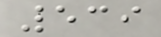539
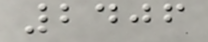2406
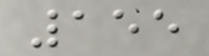155
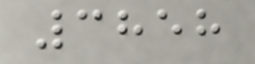3858
